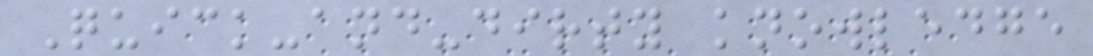Quick-and-dirty knowledge
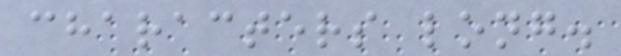characters long.
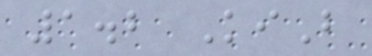1.2 KiB
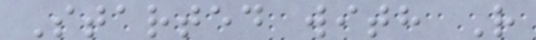Started with R
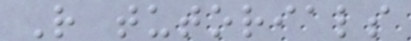R tutorials
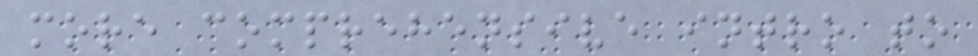more comprehensive intro to
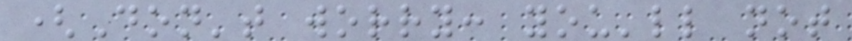(Don't worry: you'll not
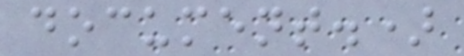document.)
